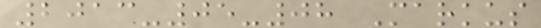2013-05-08 Markus
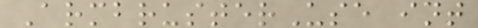ArmbrusterUse int
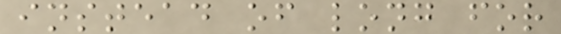instead of long for
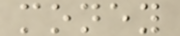money
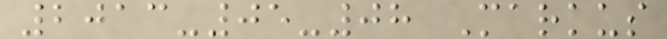2013-05-08 Markus
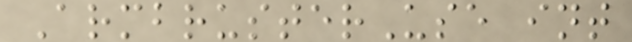ArmbrusterUse int
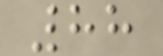88
